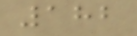182
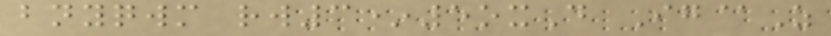bnyqwm rw3*5oxD Ig@Z
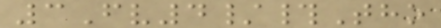3Fv4/#Tho
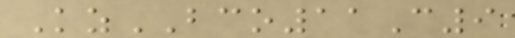KzBCO11C9
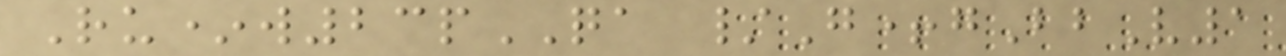Ru*w23pQA /G+gBbV1
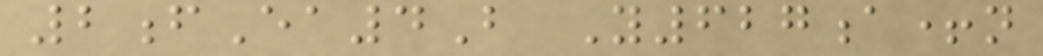2fEa4B Y627a+n
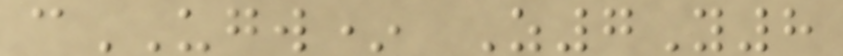cUGW* Z7Y8
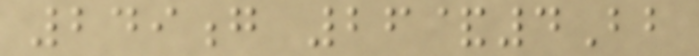249g 26&4Bb
